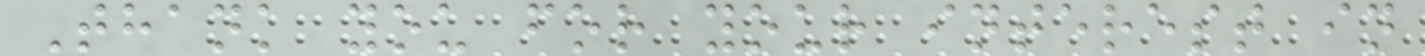Thank you for your interest in
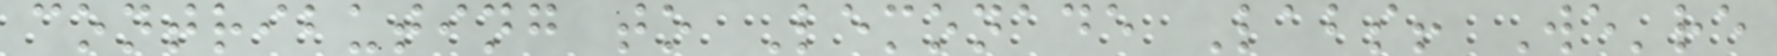contributing to Lemonade Labs! We're
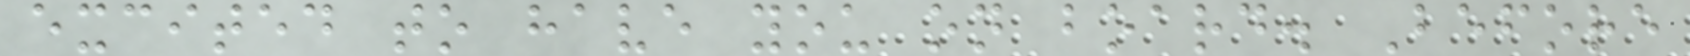excited to have you on board. Before
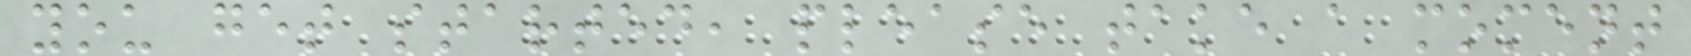you get started, please take a moment
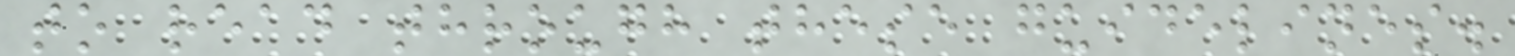to read through these guidelines.
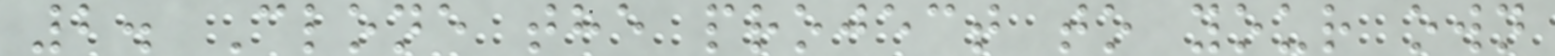2. Clone the project to your own
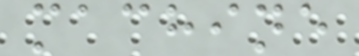machine
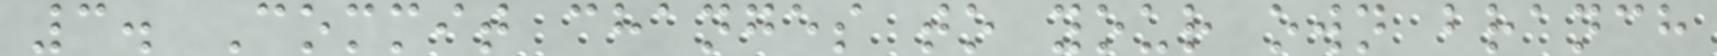3. Commit changes to your own branch
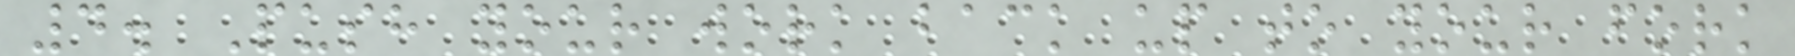4. Push your work back up to your fork
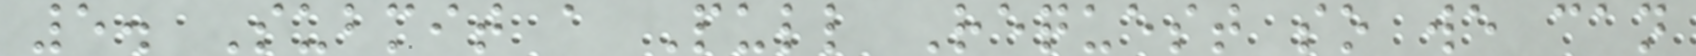5. Submit a Pull Request so we can
